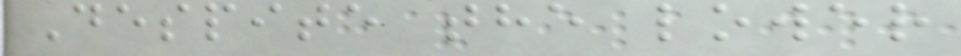Despite the lower
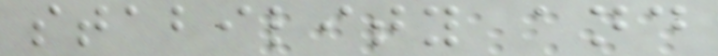stability and
